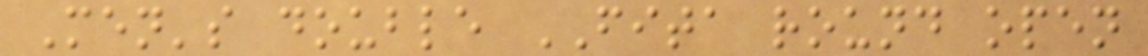Men's double FITA round open
